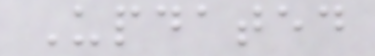Updated
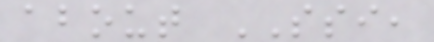about SSI,
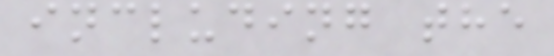including the
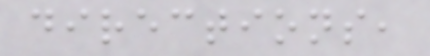directions,
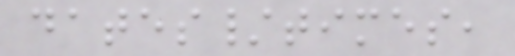dates/times,
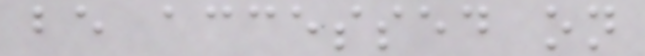be accessed on
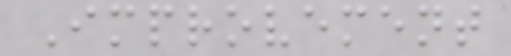Improvement
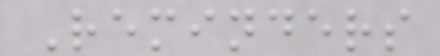Reminders
